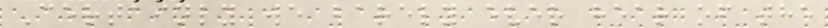Certainly we barely ever hear of the
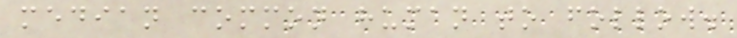median common human to follow.
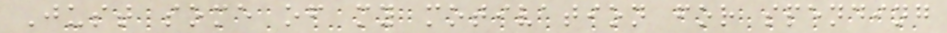Just some of my motivation for spending
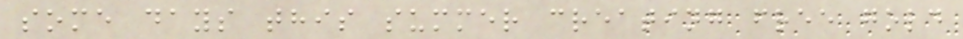some days this summer creating free gold
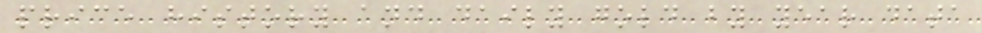price history and daily gold by year data
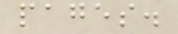pages.
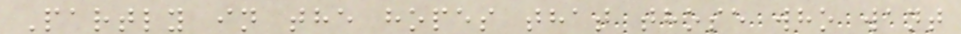Partly in the hopes that those who want
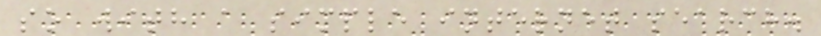so with a simple internet search.
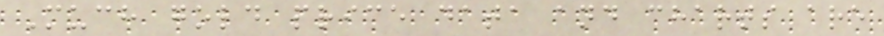Much gold price data and charts are
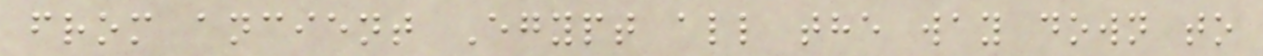from ancient Egypt all the way down to
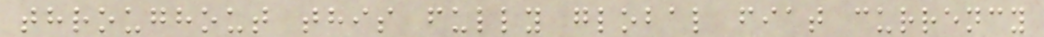throughout this fully global fiat currency
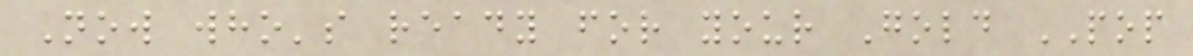Now who's ready for your Gold POP
